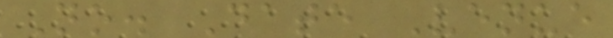No. Date Venue
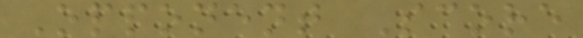Opponent Score
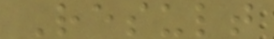Result
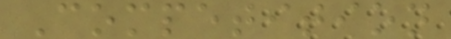Competition
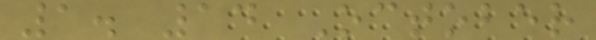1. 14 October
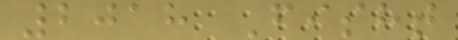2018 Fisht
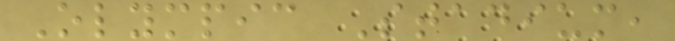Olympic Stadium,
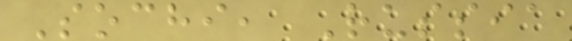Sochi, Russia
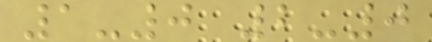1-0 2-0
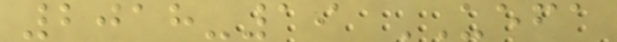2018-19 UEFA
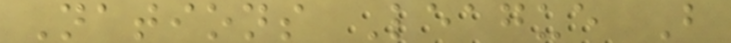Nations League B
